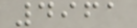4961
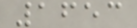1653
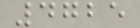4725
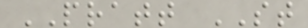PRATT ST
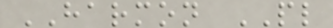HARMON PL
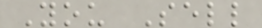You Sell
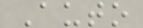Auto
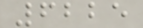6225
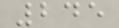245
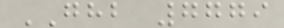GHB 7779
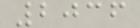2036
